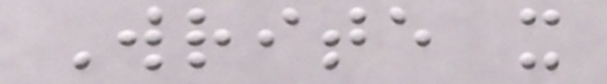Write it
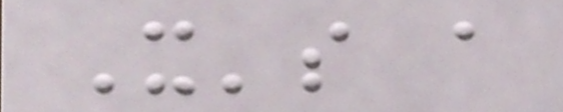It's a
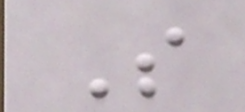So
